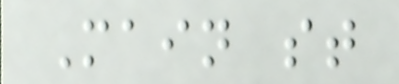Main st
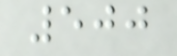500
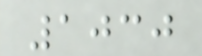1030
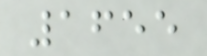1655
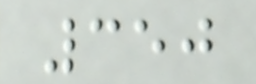350
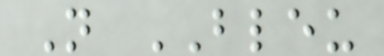N BLEU
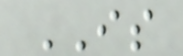IS
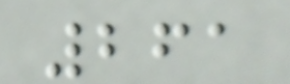261
